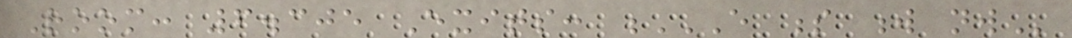Room: 6.305 Exits: E S W NW
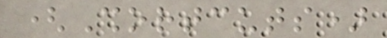(Shortcuts)
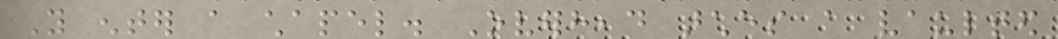You enter a chapel. Overhead arches a vaulted
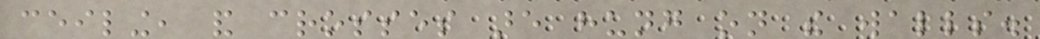ceiling, and crosses are hung on the walls.
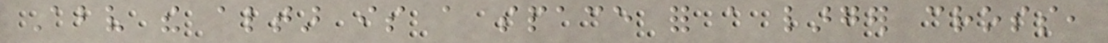Above the altar is a space for a larger cross,
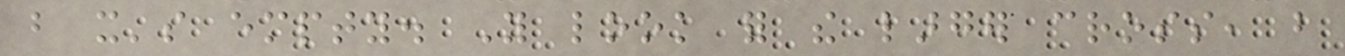but it's empty. You look for the larger cross, but
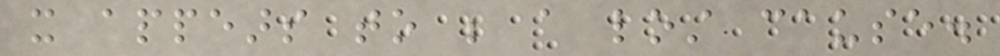it appears to be a lost cause.
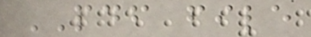PDF file
